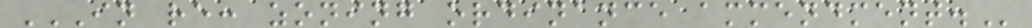IN RE: ZONING ORDINANCE AMMENDMENT.
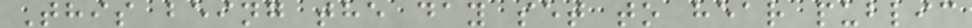This being the day set to hear public
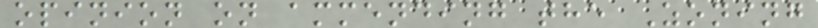opinion on ammending the Zoning
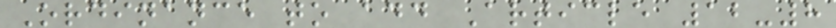Ordinance to add Article 12-8
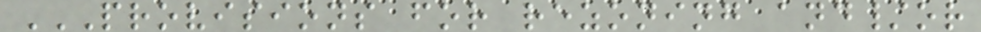PROVISIONS FOR REZONING AND/OR
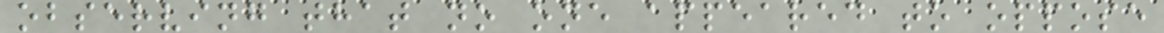observing that no one appeared to oppose
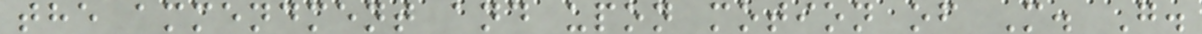the ammendment and upon motion of M. G.
